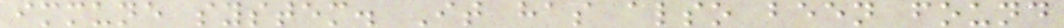immune system. It has also been found
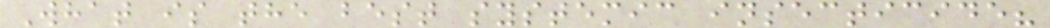What is the best systemic insecticide?
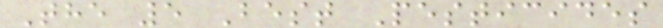The 5 Best Pesticides
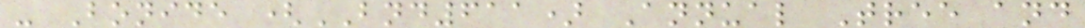- Bonide (BND611) Annual Tree and
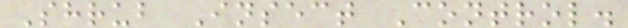Shrub Insect Control.
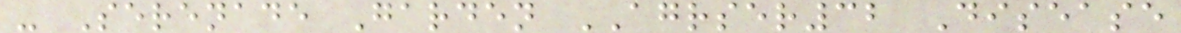- Serenade Garden AGRSER32 Disease
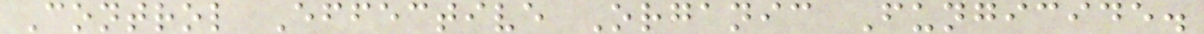Control Effective Organic Fungicide.
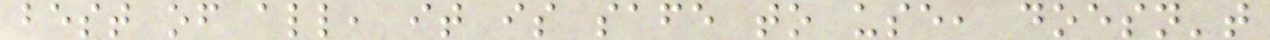best of all, it is safe to use, doesn't
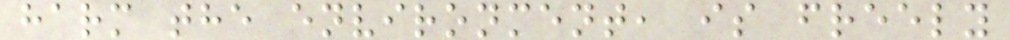harm the environment, is freely
